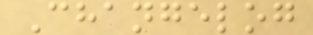Changelog
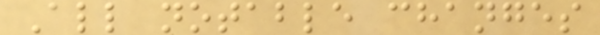All notable changes
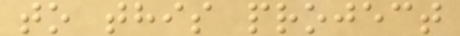to this project
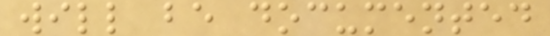will be documented
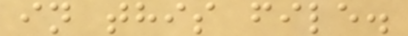in this file.
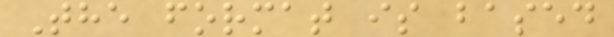The format is based
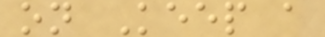on Keep a
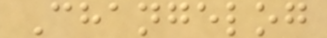Changelog
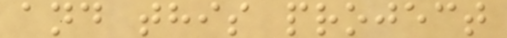and this project
